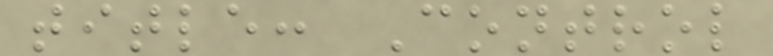title: Control
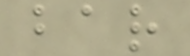bar
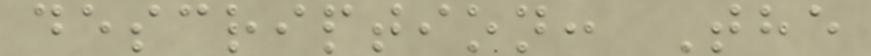description: The
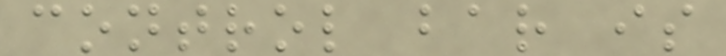control bar is
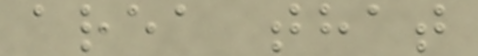area that
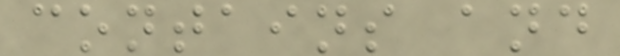contains and
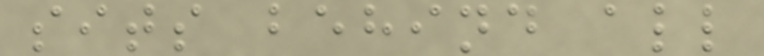sits behind all
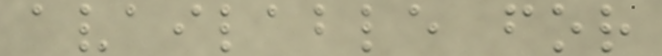available for
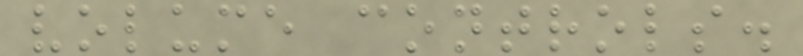volume controls.
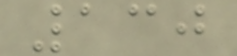130
